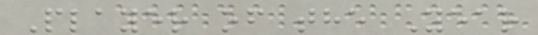Player of the Year
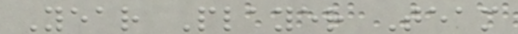Year Player Team
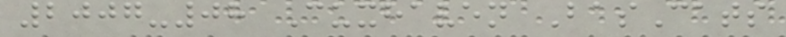2007-08 Cuxhaven BasCats
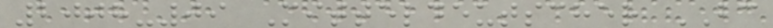2008-09 Mitteldeutscher BC
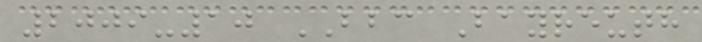2009-10 BBC Bayreuth
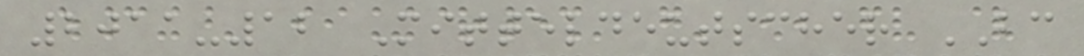2011-12 Mitteldeutscher BC
